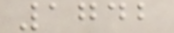1742
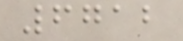6712
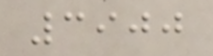3900
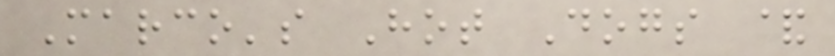Marco's Hot Dogs &
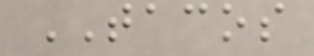TACOS
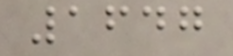1647
